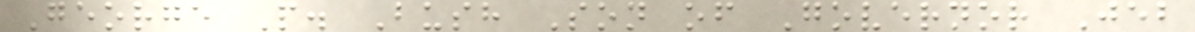George P. Bush Son of Governor Jeb
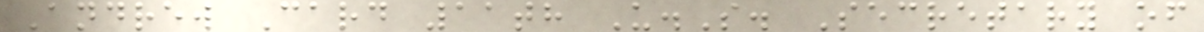Andrew Card 11th U.S. Secretary of
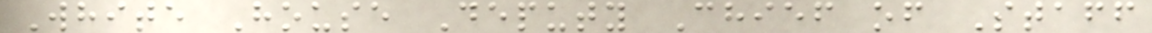White House Deputy Chief of Staff
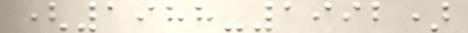(1988-1992)
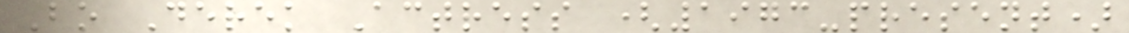Bo Derek Actress (1973-present)
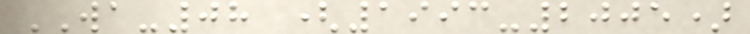WA-08 (1993-2005)
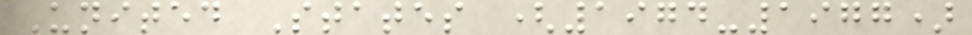United States (1974-1977)
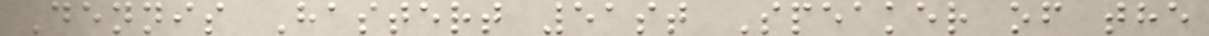Dennis Hastert 51st Speaker of the
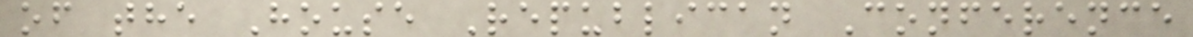of the House Republican Conference
